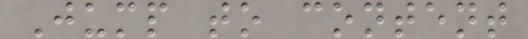Jump to content
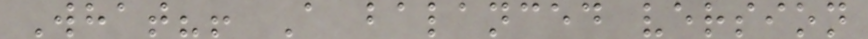What?! A balanced version
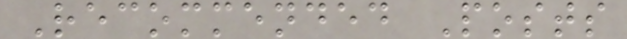Recommended Posts
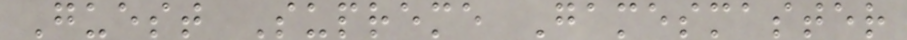Guest Supreme Gamesmaster
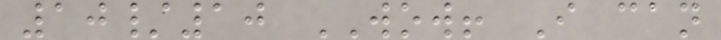10/10 WOW! I can
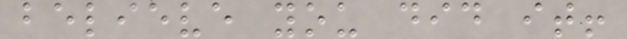believe you did it!
